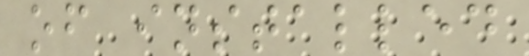of installed
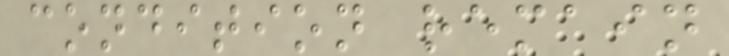condition remain
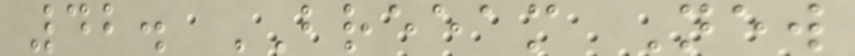42. BREEAM New
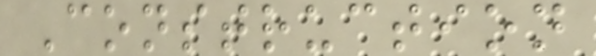Construction
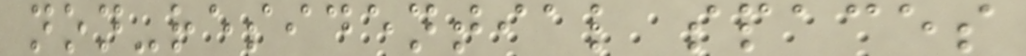non-residential spaces
